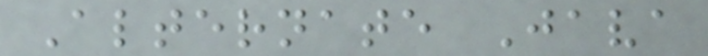Alternate Java
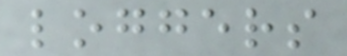loggers
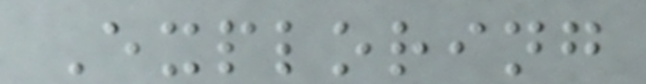Exploring
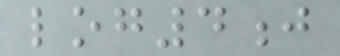log4j
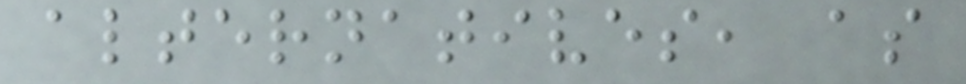alternatives, as
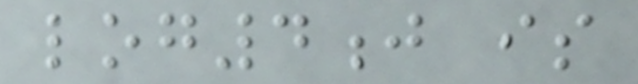log4j is
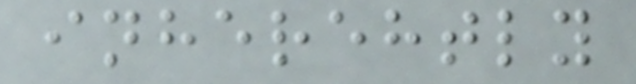inherehtly
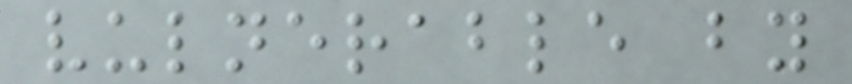vulnerable by
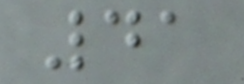41
